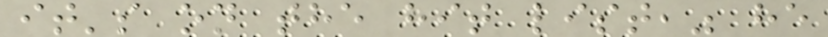it's on the hit list," he
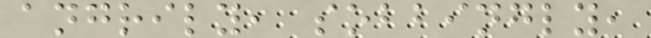angrily, sobbingly,
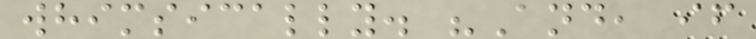whimsically. "And, if
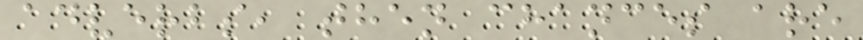adverbs, then chances are
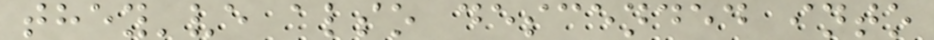they've also descended into
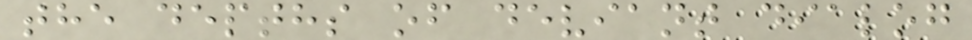the depths of deviant dialog
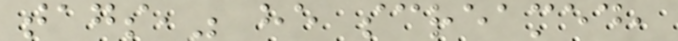tags," he screamed,
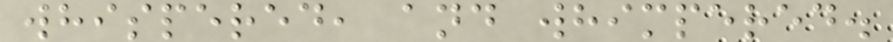whispered, and whimpered.
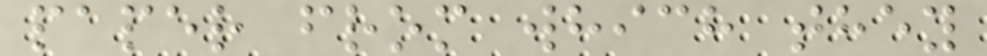paper from which they
